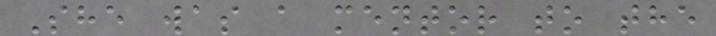She was a mentor to the
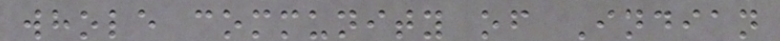whole community of Indian
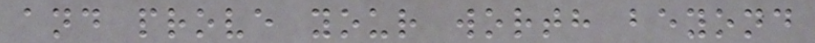and prove your worth beyond
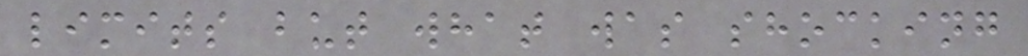limits but what was shocking
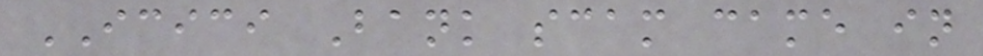ICICI Bank scam came in
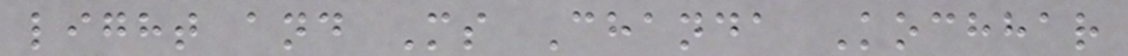light and Ms Chanda Kochhar
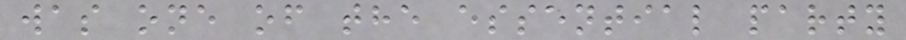was one of the essential party
